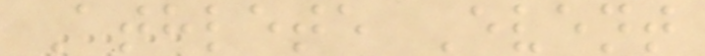Athlete Event
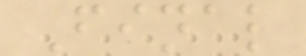Final
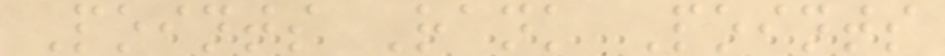Points Rank Points
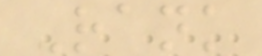Rank
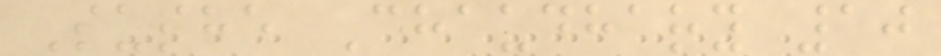Sushe Chaudhary 10
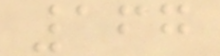167
